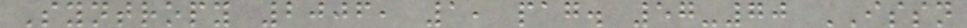Syntropy 2006, 1, pag. 57-70 ISSN
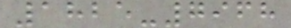1825-7968
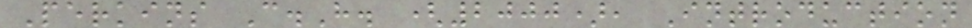Perkins C.H. (2000), Introduction
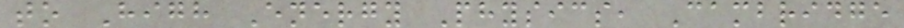to High Energy Physics, Cambridge
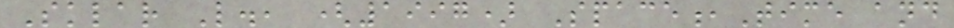Sklar L., (1997) Space,Time and
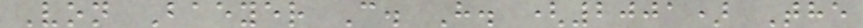Von Baeyer C. H. (2001) The
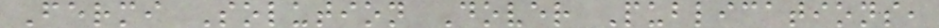Fermi Solution Dover Publications,
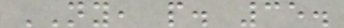NY, p. 35.
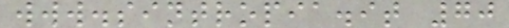www.sintropia.it 70
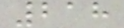218
